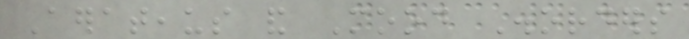Aerateaus and Mood Disorders
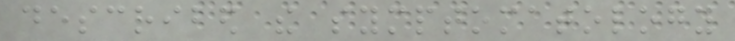described the symptomatology
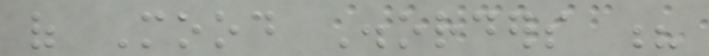of Mood Disorders ?
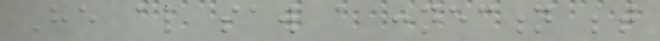He also saw a connection between
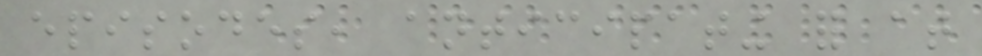episodes, anticipating for at
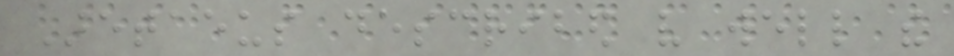Aretaeus described very well the
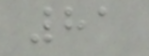81
